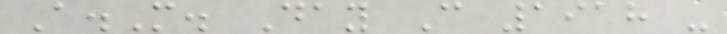A.M. Day C 1918 -
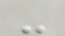-
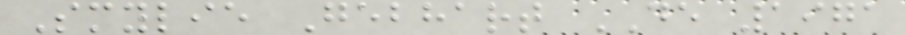Smylie Gebhart DE 1971
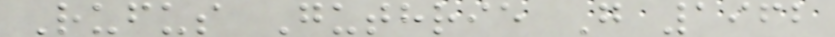Rufus Guthrie G 1962
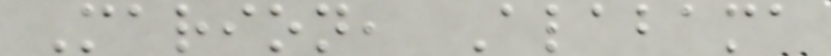Marion, Alabama
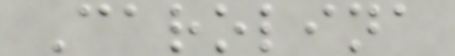Carolina
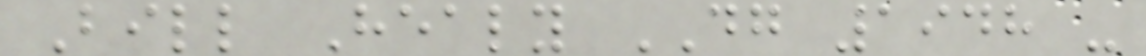Bill Healy DG 1948 -
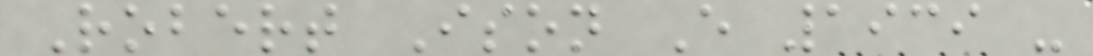Robert Ison E 1939 -
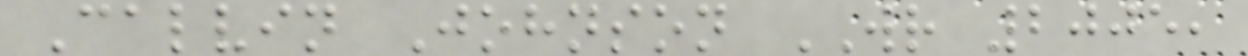Calvin Johnson WR 2005,
